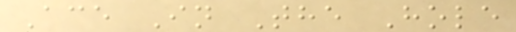Ace In The Hole
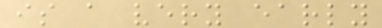is a very early
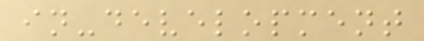in-development
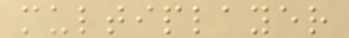multiplayer
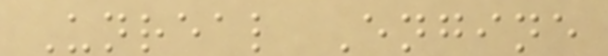Unreal Engine
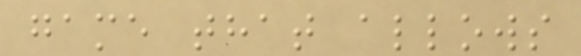game that allows
